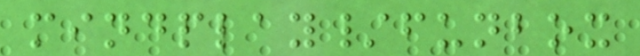mindplay/funbox
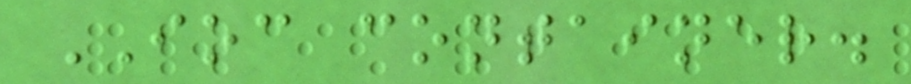IOC container.
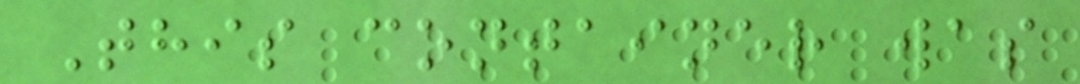This container was
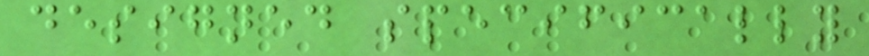designed specifically
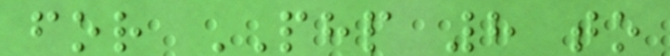for PHP 8 to
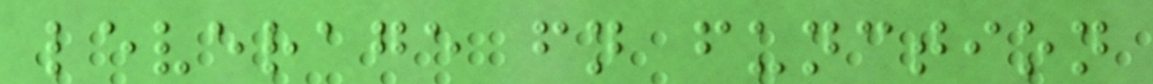leverage fn function
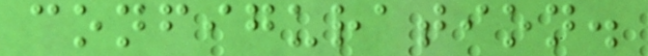configuration.
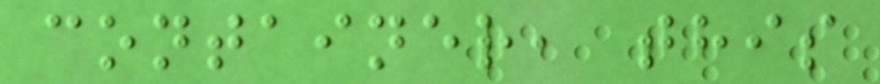container, this
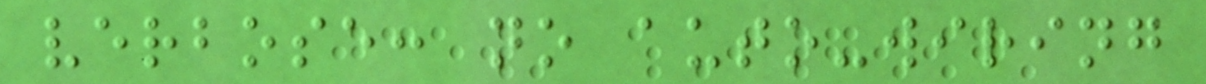verbose: no auto-wiring
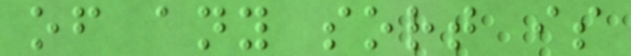of any sort is
